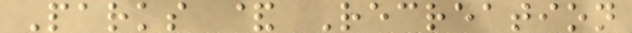Parks & Recreation
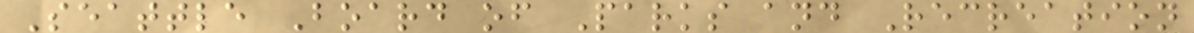Seattle Board of Parks and Recreation
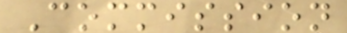Commission
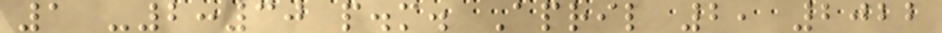1 -2:30 p.m. April 2, 2022
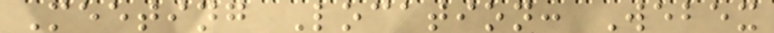Meeting Location: Webex
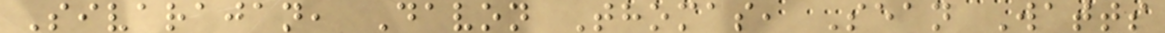Sivarajan, Davon Thomas, Sean Watts
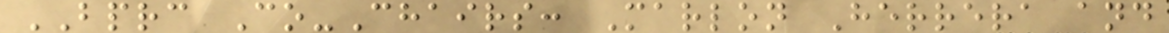BPRC Co-Chairs: Marlon Herrera and
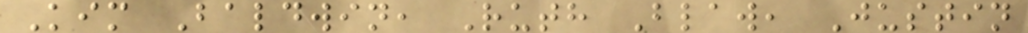Kim Baldwin, Ruth Blaw, Justin
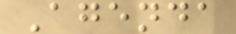Agenda
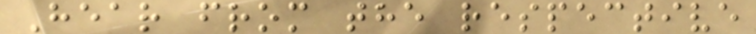Hear from the respective
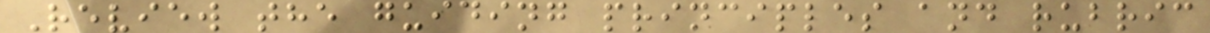Review the guiding principles and rubric
